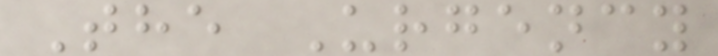The Urgency
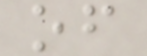of
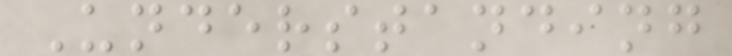Understanding
